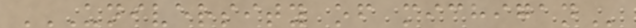UNIVERSITY OF MICHIGAN
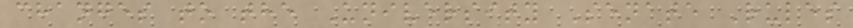changes to the University Senate Rules
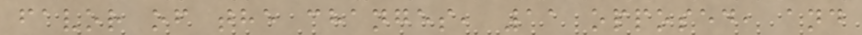favor of the changes, 11 opposed, and
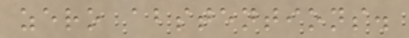zero abstentions.
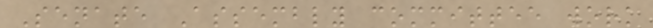Senate Assembly committee work
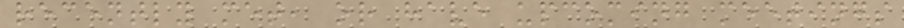recently met, or have upcoming meetings
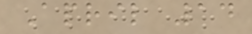April 14
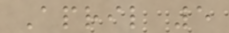April 5
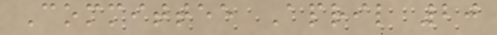Committee April 20
